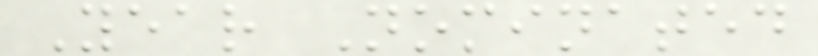Year Nominated
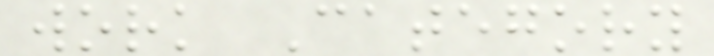work Category
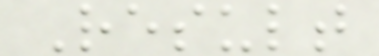Result
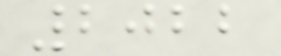2022
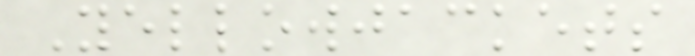Yellowjackets
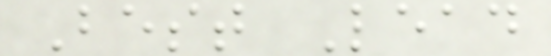Best Lead
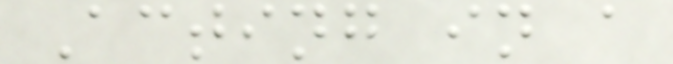Acting in a
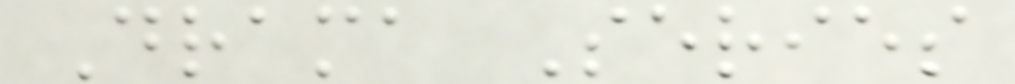Drama Series
